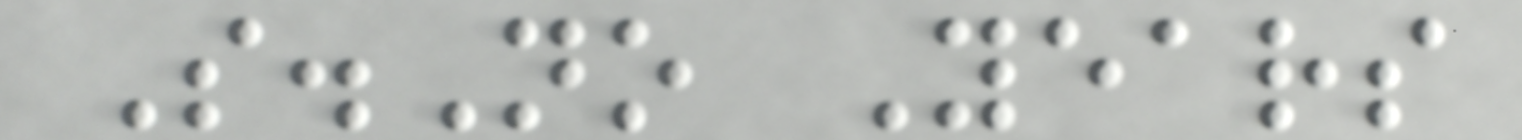S.No Years
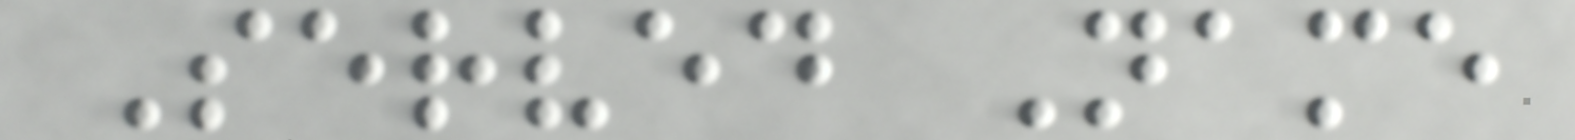Served Name
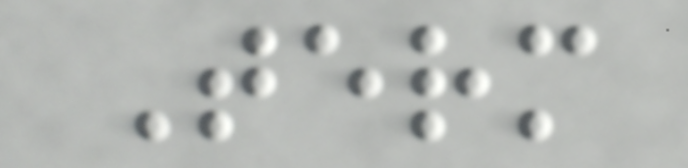Term
